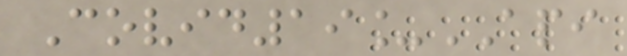Covid19_API
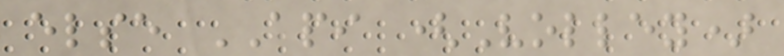else API (Volley)
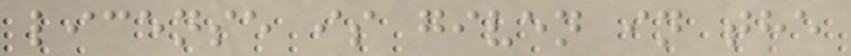license is given in the
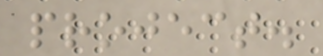project.
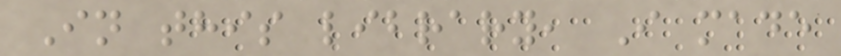In this library, I made
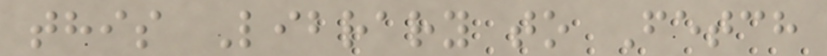this Library to Fetch
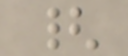{
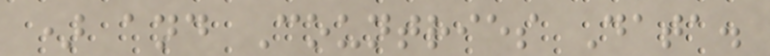) and Countries Data.
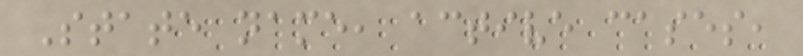State name, active cases,
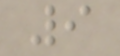9
